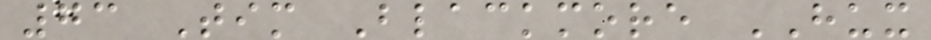73 Tim Blackmore HUX
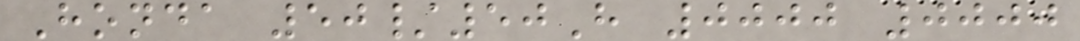Honda 50/50H 0000 0000
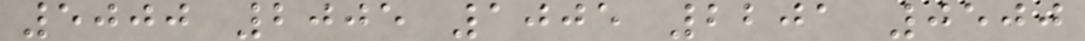5000 2005 1005 2201 0500
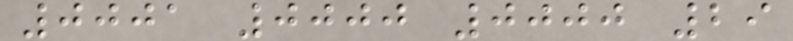0001 0000 0000 29
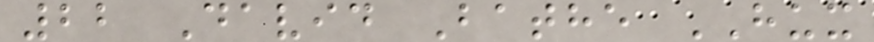22 David Bathe HUX
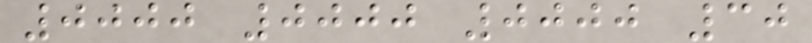0000 0000 0000 30
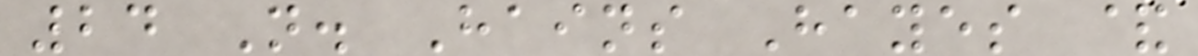24 N. Hains Hayes &
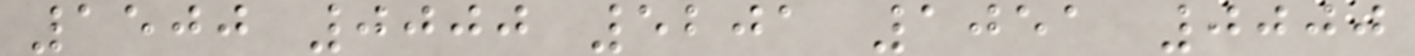1500 0000 5201 1051 0000
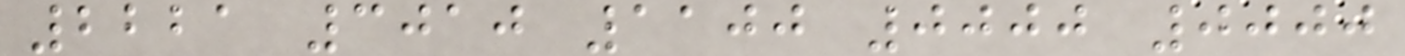2221 3010 1100 0000 0000
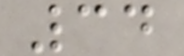34
